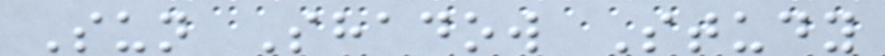Sun Shadow Study
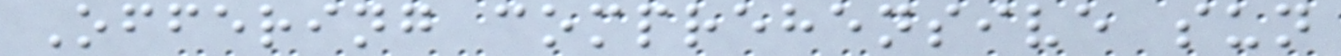Offering comprehensive sun
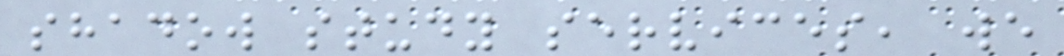shadow study services, we
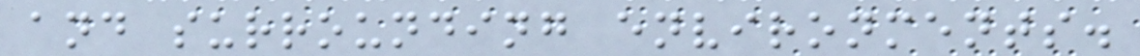and surrounding environments.
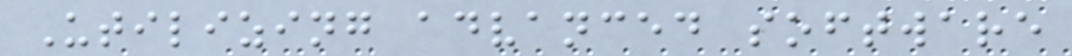Utilizing advanced software
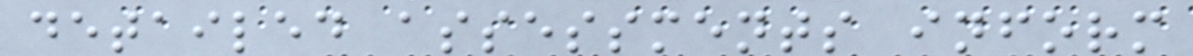detailed assessments inform
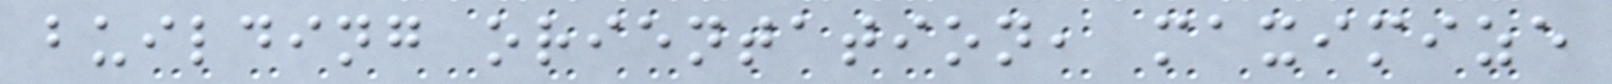building orientation, maximize
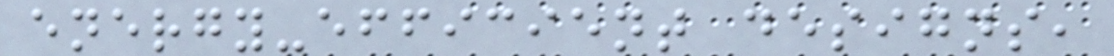energy-efficient designs,
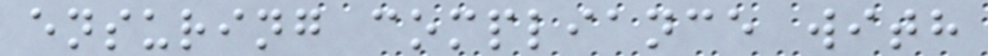ensuring compliance with
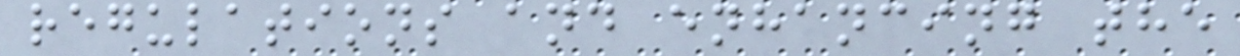regulations and enhancing the
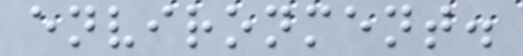environment.
